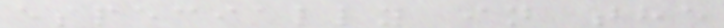especially in the
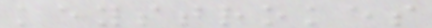keystrokes
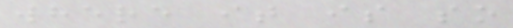where it is so
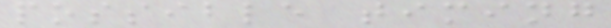possible timing
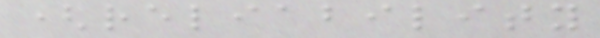(reliability
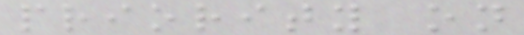priority on
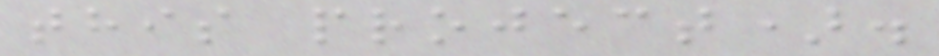this project).
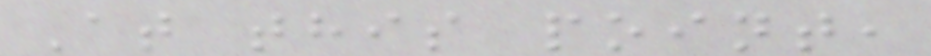At this point,
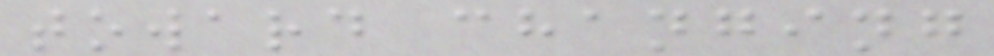toward changing
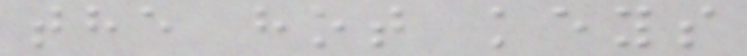the hot keys
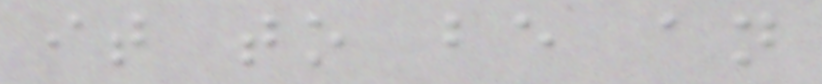it to be an
